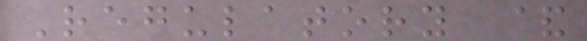Regulatory &
